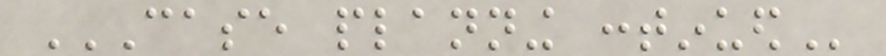CASE PLANNING CONTINUED
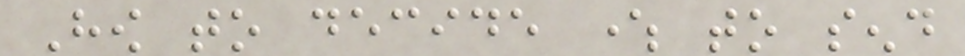How to decide where to send
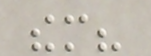them?
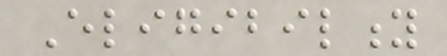Eligibility
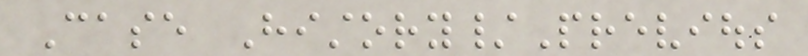Case History/Previous
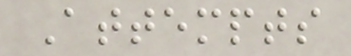Attempts
